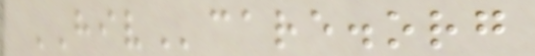HIVcare.org
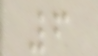6
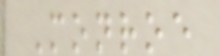Monroe
